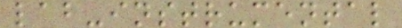lab-instrumental
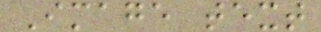Image text
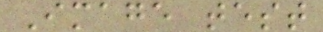Image test
